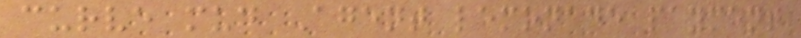curve mud Agent lemonade payment
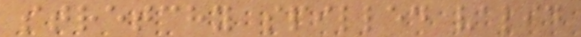stretchy spilled valid
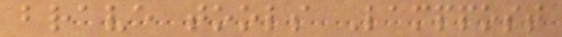brave tools Lamppost
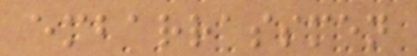embarrassmen
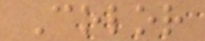Color
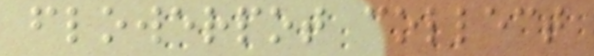flowerpot collect
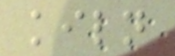kiln
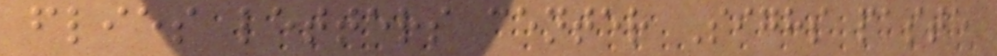flies letters center Sighs paste
